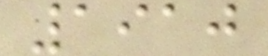1910
